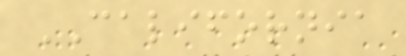CALIFORNIA
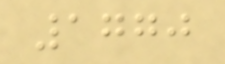1770
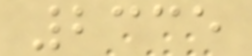2335
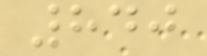840
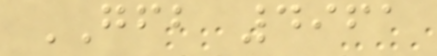GFB 4961
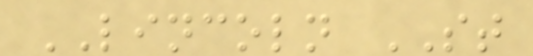LINCOLN ST
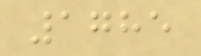1785
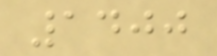1400
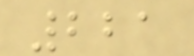221
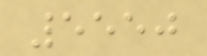5550
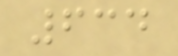634
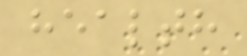health
